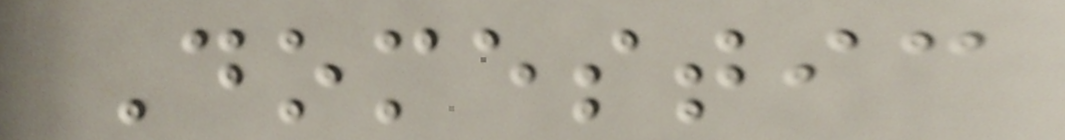Domestic
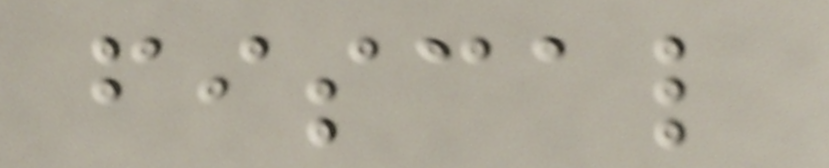fiscal
